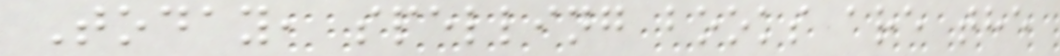Today, spelling books are the
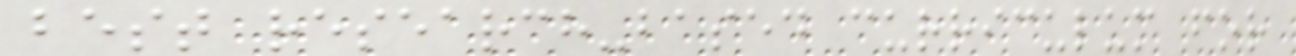best research-based curriculum for
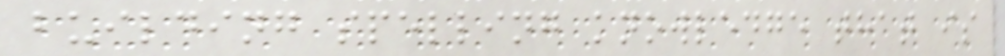building spelling knowledge that is
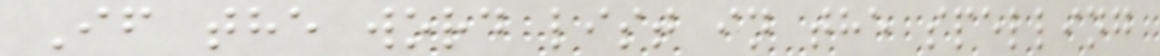If the word list in the spelling
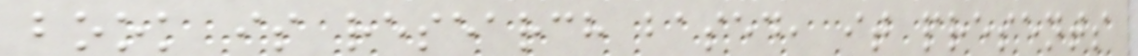book is research based, it presents
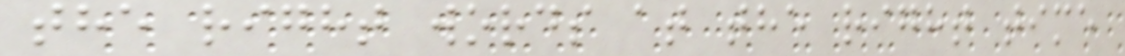the right words at the right time
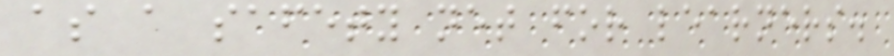as a safety net for learners.
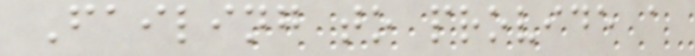Failing to provide a
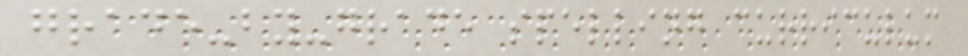grade-by-grade spelling curriculum
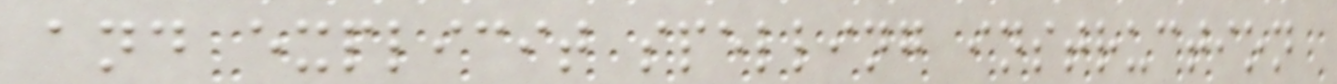and explicit spelling instruction
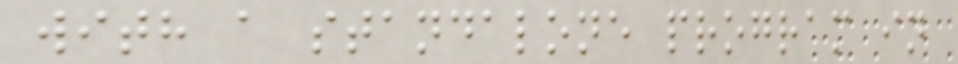with a standalone program in
